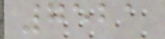7521
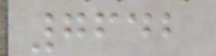7642
